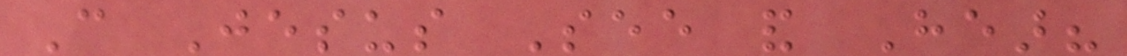Can Jesus See and Hear?
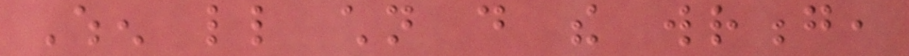When little children do the wrong,
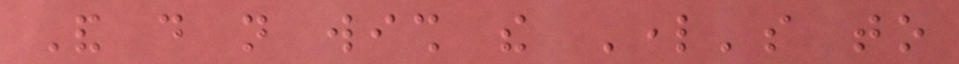And do not wish the Lord's to
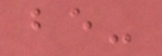be-
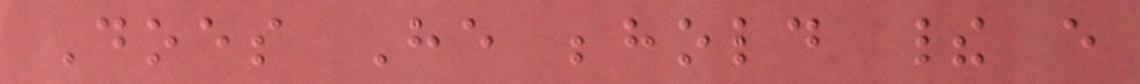Does He behold their every
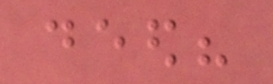deed?
